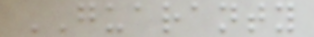GUARANTY
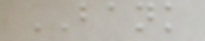BANK
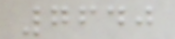7640
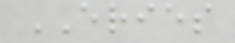ERIES
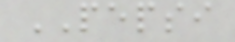PEPSI
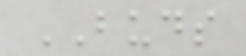BUDS
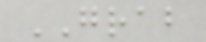GRAB
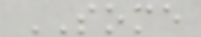SOME
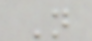N
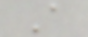A
